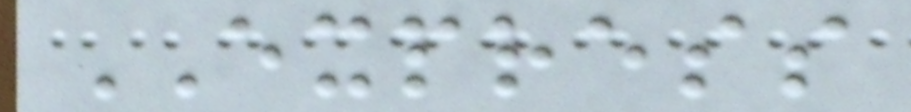EXPRESS
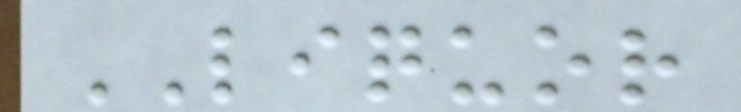LIQUOR
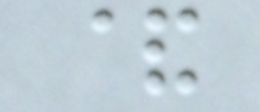&
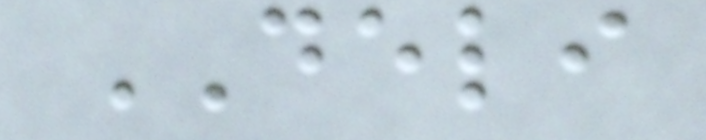DELI
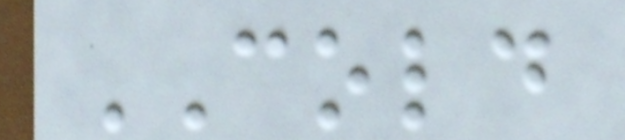COLD
